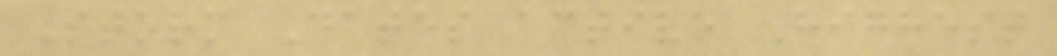Storm Dates active Highest
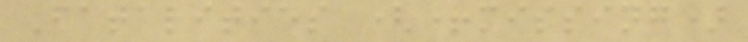Fatalities (+missing)
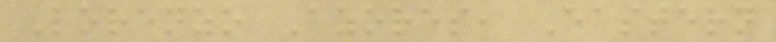Lorenzo Azores, Eastern
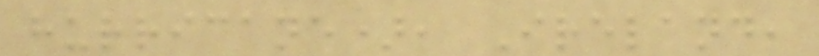hurricane), Ireland,
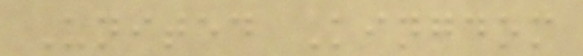United Kingdom
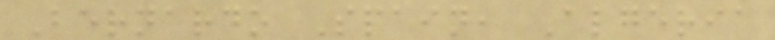Bernardo Spain, Algeria
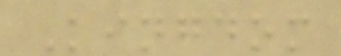Kingdom
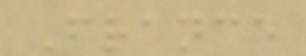France
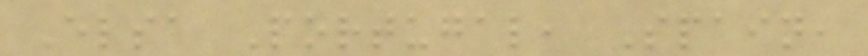Elsa Portugal, Spain,
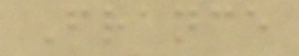France
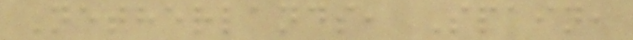Netherlands, Spain,
